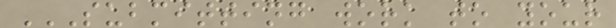SUBMITTING WORK TO YOUR
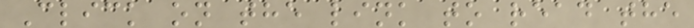Click on the link to read the
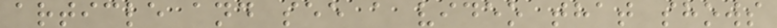article and see a video that shows
